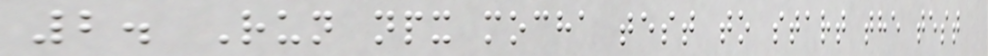2. Run npx mocha test to start the test
